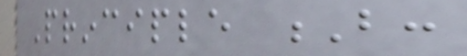Principle B:
